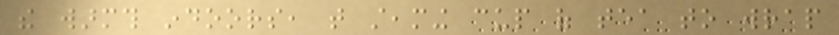the warmth indoors, that steaming cup of tea to wrap
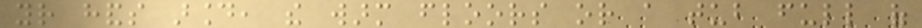your hands around, the warm floors or a tub full of
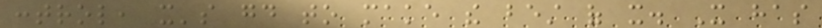control, it's good to make the best of it. It has
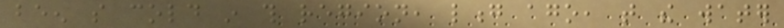been so cold in this region, long ago, that the water
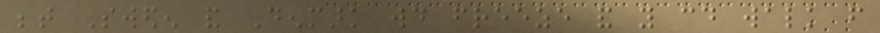between Sweden and Denmark would freeze and you could walk from
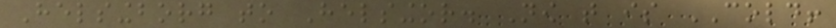Helsingborg to Helsingor. Now that is COLD!
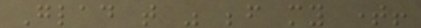Glad that was before my time!
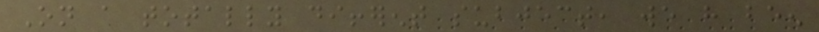On a totally different subject, we have been
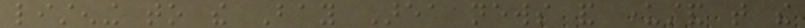listening to the Bay Area news and understand that the
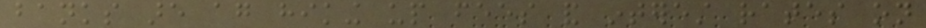banks are again hiking up fees and interest rates on
